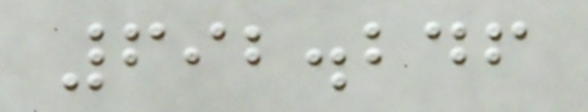692.246
